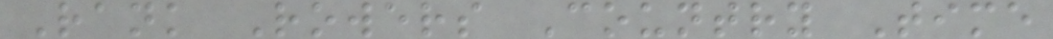Rank Rowers Country Time
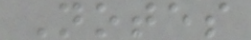Notes
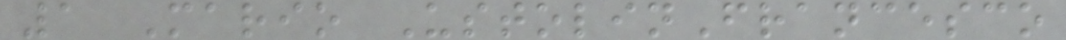1 Mario UstolinFrancesco
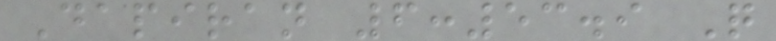Dapiran 6:53.9 Q
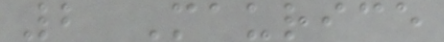2 Maurice
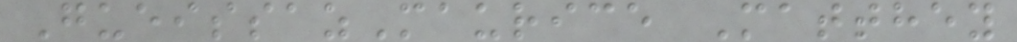GueissazMaurice Matthey
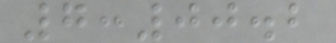7:00.2
